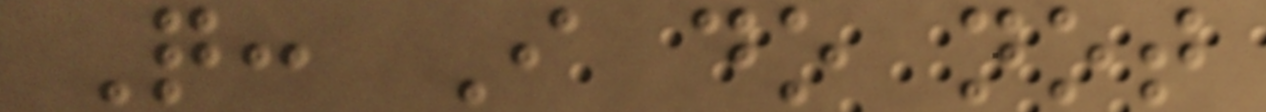Q: I do not
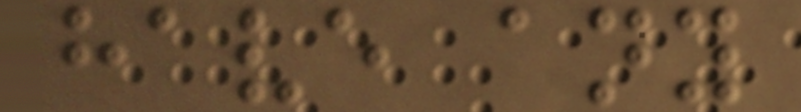have any
